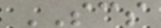SCS
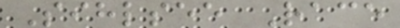Sihlsee Race
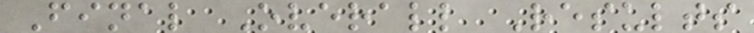Final Overall Results
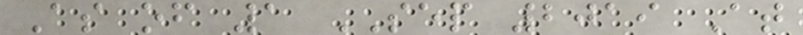As of 1 SEP 2019 At
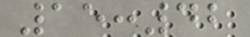15:42
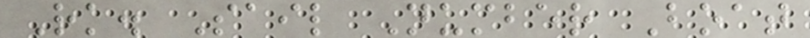Rk. Sail Number Boat
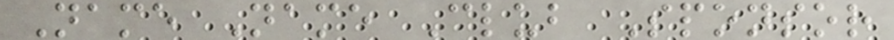Name Name Club Sponsor
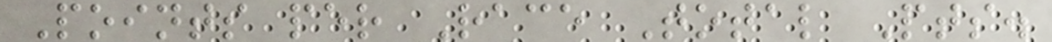Points per Race Total Pts.
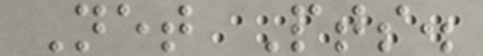Net Pts.
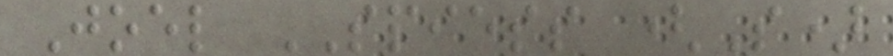Joel SPIESS (S)
